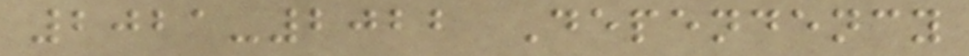2021-2022 Dependency
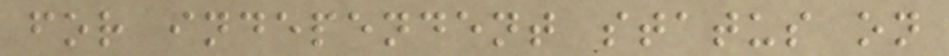for independent status on
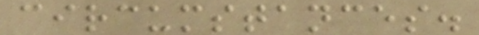circumstances.
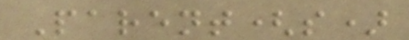Parent(s)
